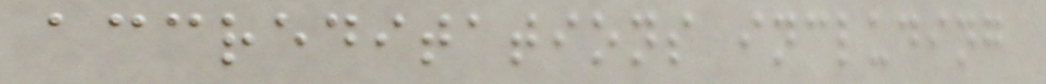accreditations including
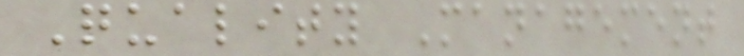Quality Management
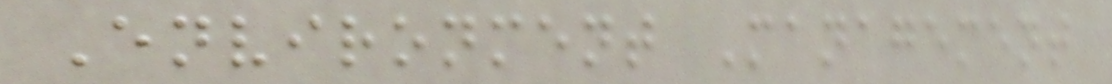Environment Management
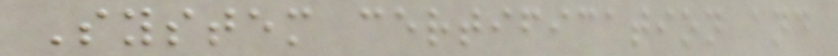System certification and
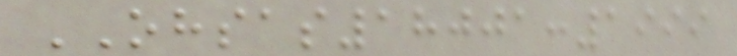OHSAS18001:1999
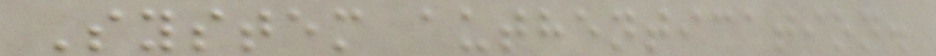System authentication.
